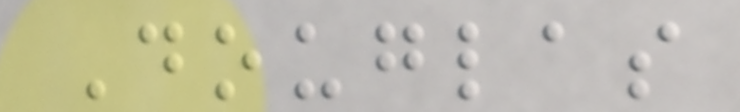Douglas
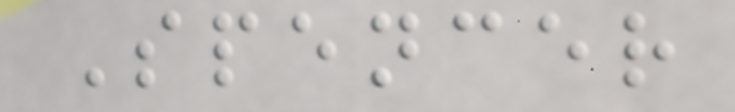Spencer
